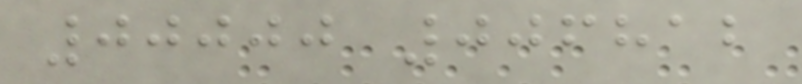00000 006812
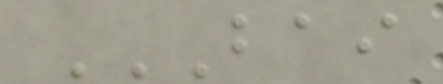BAI
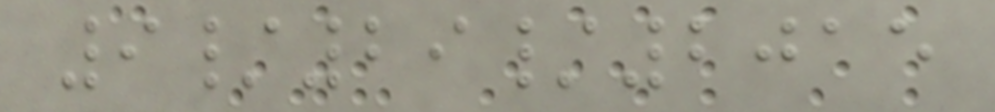9/29/2015
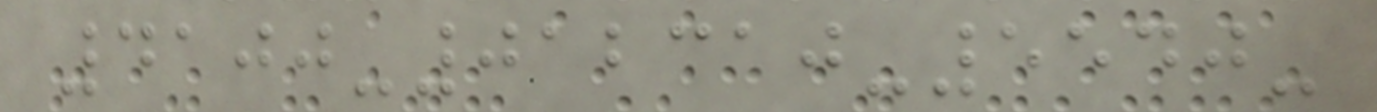4100-012310-5540-
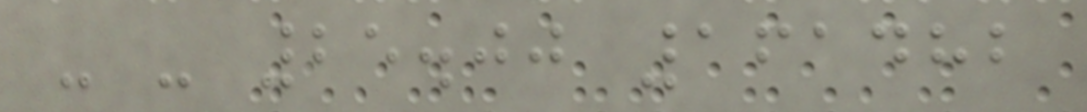- - 25.00 161482
